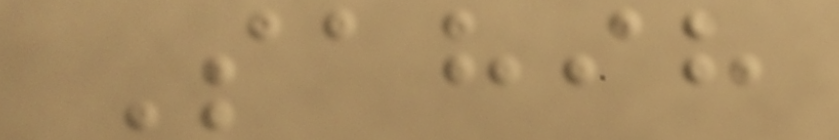Sahih
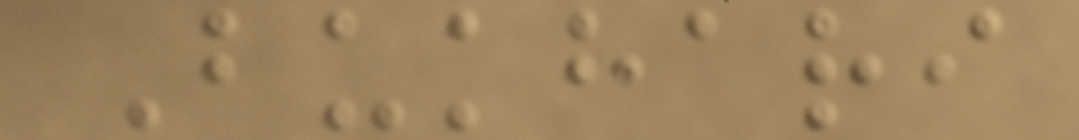Bukhari
